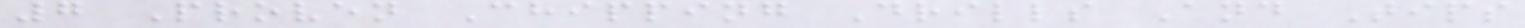7 Proven Chipping Drills And Tips
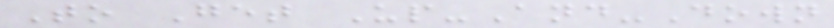To Get Up-And-Down
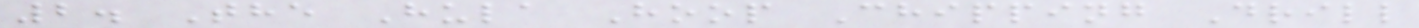2. The Hula Hoop Chipping Drill
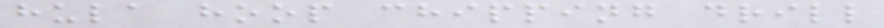hula hoop chipping drill
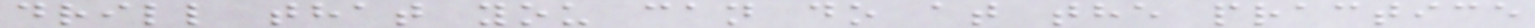drill that you can do at the practice
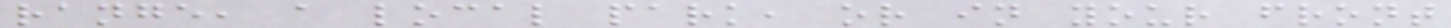range, a local park, or in your front
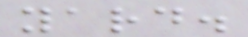yard.
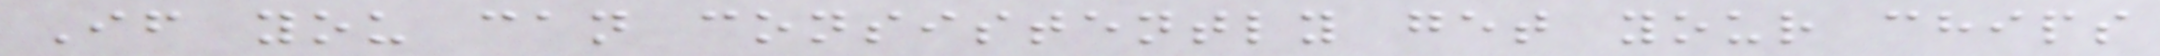If you can consistently get your chips
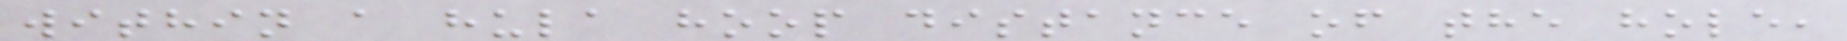within a hula hoop distance of the hole,
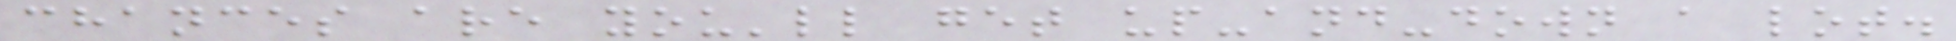chances are you'll get up-and-down a lot.
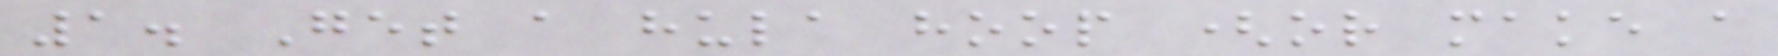1. Get a hula hoop (or make a
